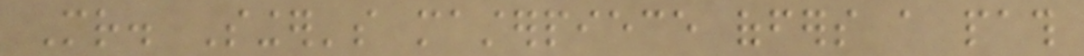Mr. Singer's masterpiece offers a path
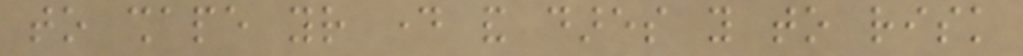to shape your day and dares you to risk
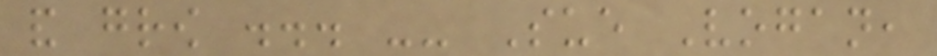and grow ... -- Sue Vogan,
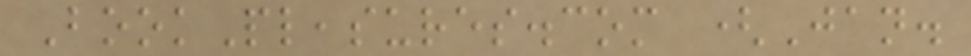BookPleasures.com (Jan.
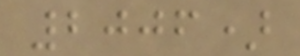2006)
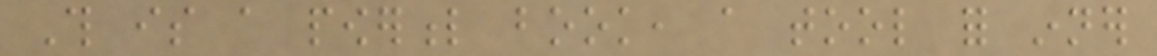This is a powerful book, a tool for inner
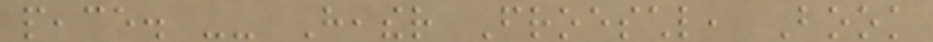peace. -- Heather Froeschl, Book
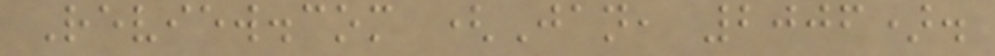Review.com (Jan, 2006).
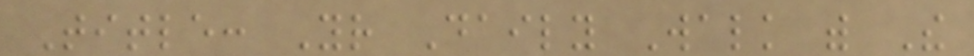Title: Your Daily Walk with The
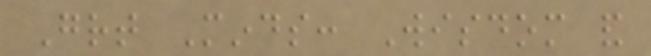Great Minds: Wisdom and
